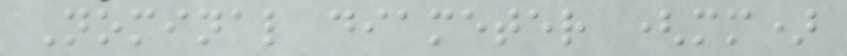Nominal diameter (mm)
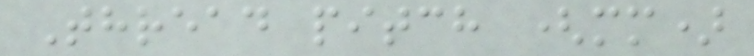Thread pitch (mm)
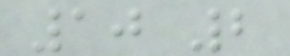10 2
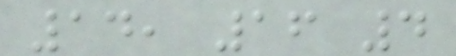14, 16 4
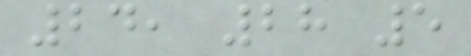24, 28 5
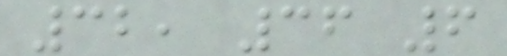32, 36 6
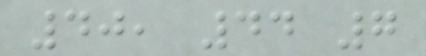40, 44 7
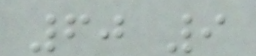60 9
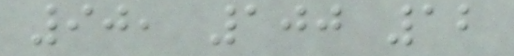90, 100 12
